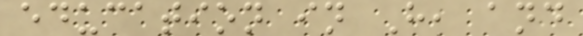education in H, and
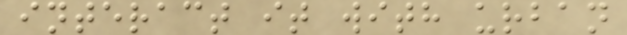interact it with urban
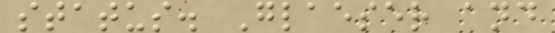status. Glaeser and
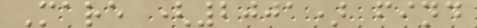Mare (2001) find
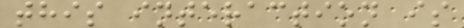this interaction is
